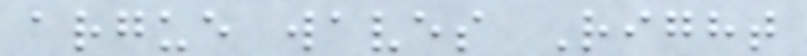argue waves Right
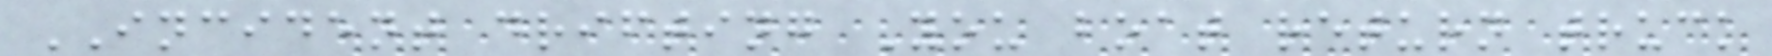INCIDENT drifting You boat return truck
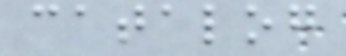catalog
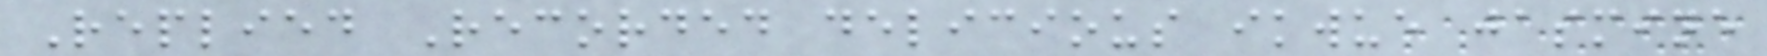Replied Recorded delicious ikwue jasmine
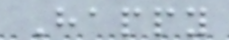Happy
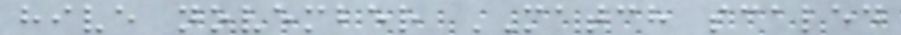hive november MATCH scaled
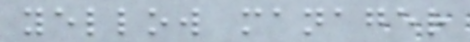yellow manager
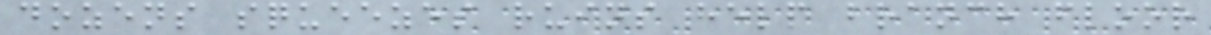dozens squeezes ruins help branch floor
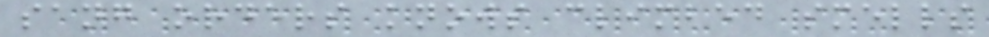sang orders knows climbed smells
